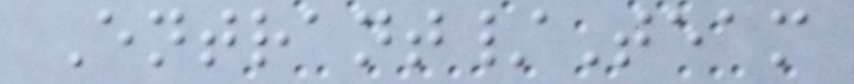Entrant/Team
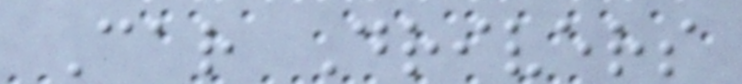Car Drivers
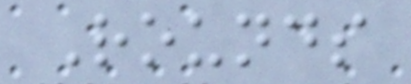Rounds
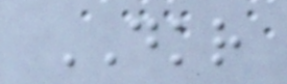DKR
